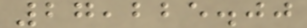27,225.00
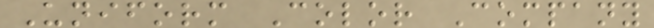Uniform Color Company
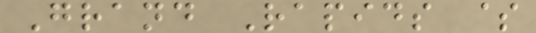Grand Rapids $
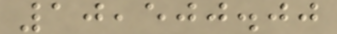10,500.00
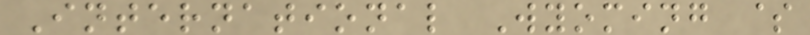International Wyoming $
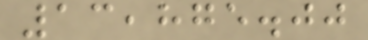13,875.00
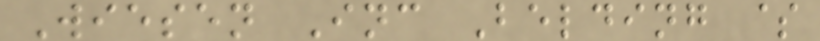Wiesen Inc Belding $
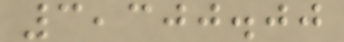3,300.00
